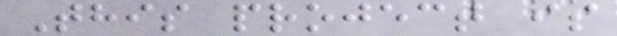This project is
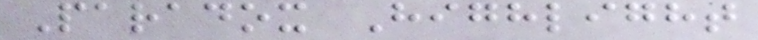Paradox Highlight
